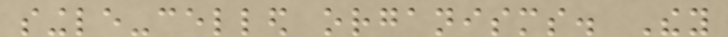single-celled organisms. They
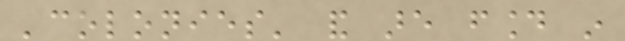'colonies' and are found in
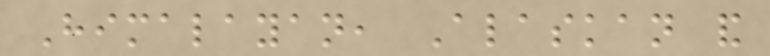Himalayan, Alaskan and
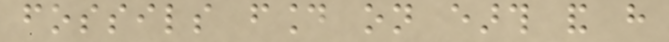fossils found on earth and have
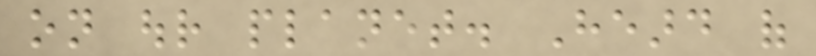on our planet. Heard of
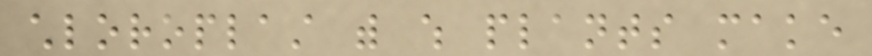chloroplast with which plants make
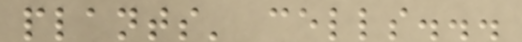plants' cells...
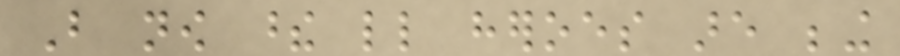But now these little heroes are being
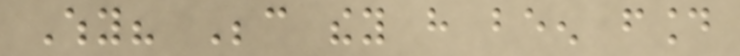Why? Because they have been found
